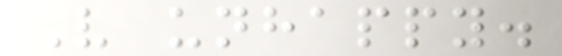Very unhappy.
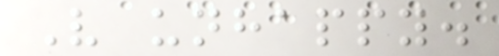Very unhappy.
